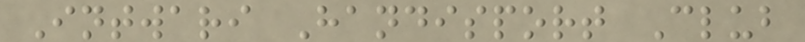Intwari Handisport Club
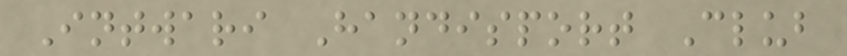Intwari Handisport Club
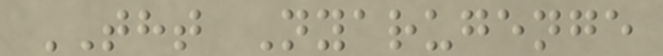THT Nyarugenge
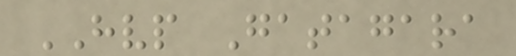HVP Gatagara
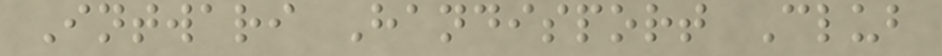Intwari Handisport Club
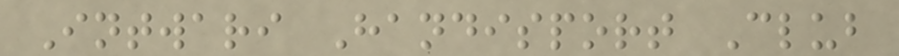Intwari Handisport Club
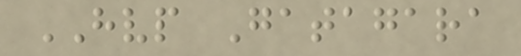HVP Gatagara
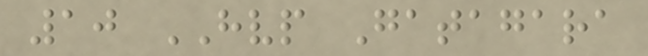10 HVP Gatagara
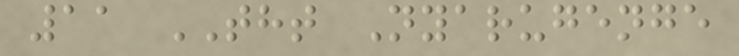11 THT Nyarugenge
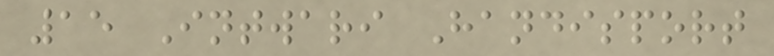15 Intwari Handisport
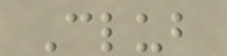Club
